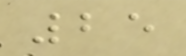25
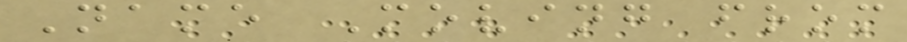Name Moving from
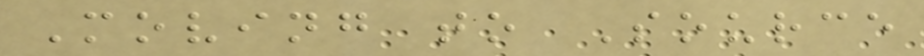Moving to Source
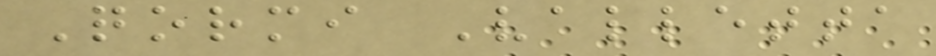Qormi Valletta
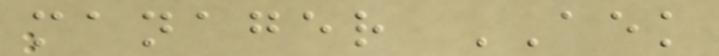manager AEK
